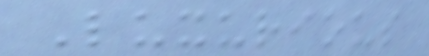Luxurious
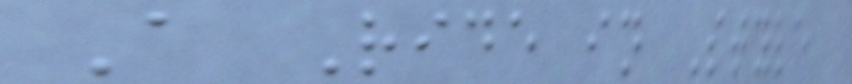A Ride in Style
